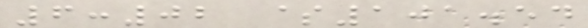6:02 $101.54
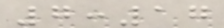7:17
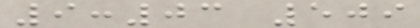9:03 509
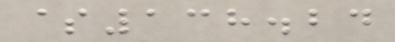$138.24
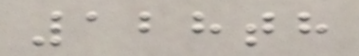128th
